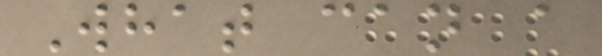What can a
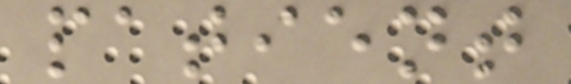patient
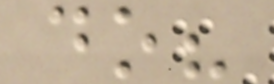do?
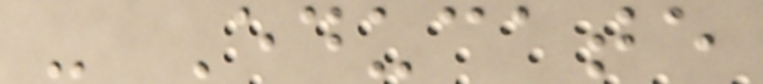- Educate
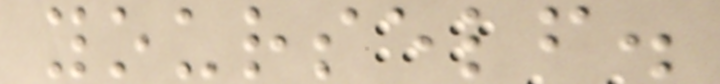yourself.
